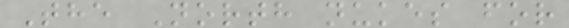The North nukes for
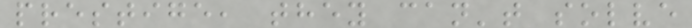prestige, they can't solve
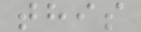this
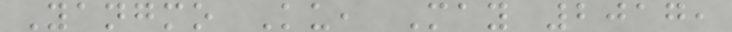Yangmo Ku, May 2017,
